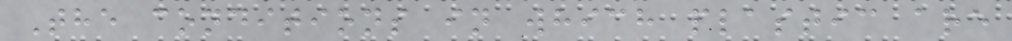The conditions in which plastic are
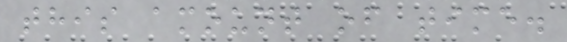this amount of time.
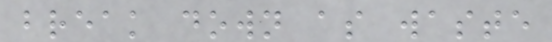break down as waste
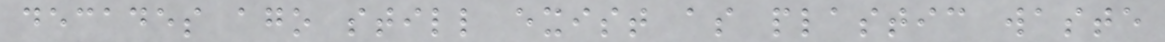decades ago still exist as plastic waste
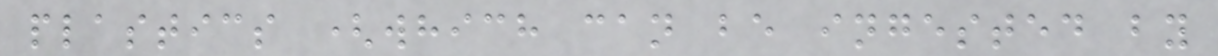plastics (which can be ingested by
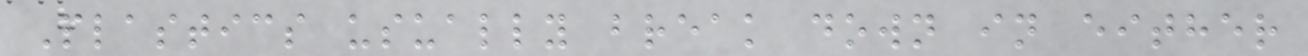Plastics usually break down in either
